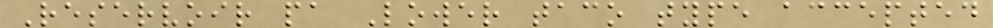Reservoir pa Lower taco type accepted
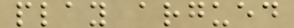play argued
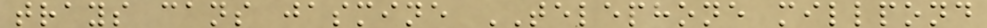trays cans jasmine TELEPHONE millpond
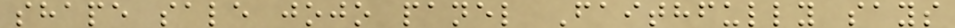shape sale jojo panel Faithfully says
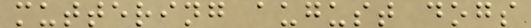muttering august dogs
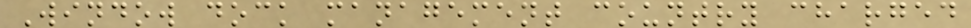Window dock management country charged
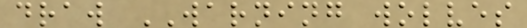draw WARNING wolves
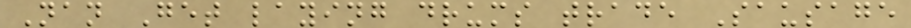Nan Get laying drums trade Sausage
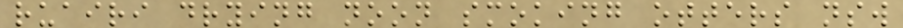ruairi drying noon smoking otters nsw
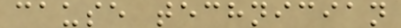cause technician
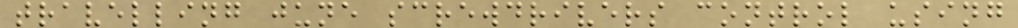travelling june screwdrivers control using
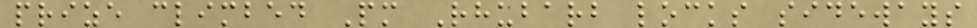prize climbed Pm Rhubarb locks sideways
